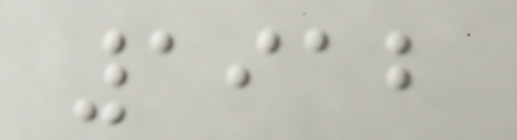1912
